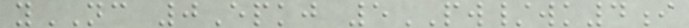yNC 0Epkj 5PW/wk4i
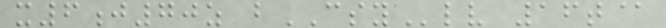x6j70z bCSYlv 16t@
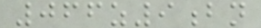066z9bn
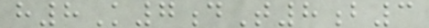h8K7dT8b3
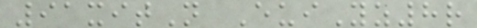91xitN EuiYz8r
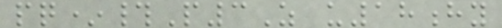pq*#P3Z u18hy
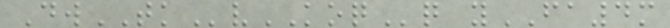DwTKvKOQq yFA4m
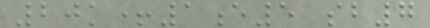20k+1e5 sb7
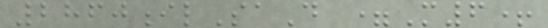2860ilSaD =M6+
